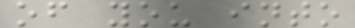of you into
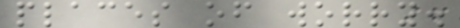places of worry.
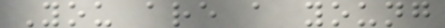You are a young
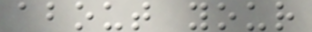about your
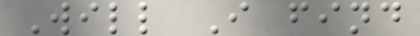Will I find
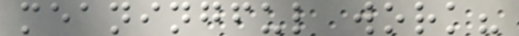meaningful work?
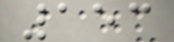153
